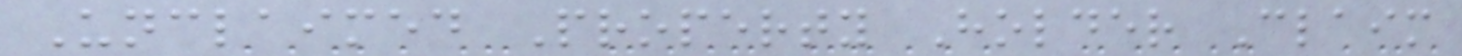Unclaimed Property Holder Claim
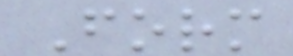Form
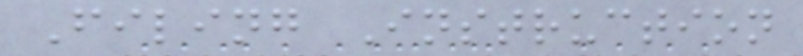Filing Instruction
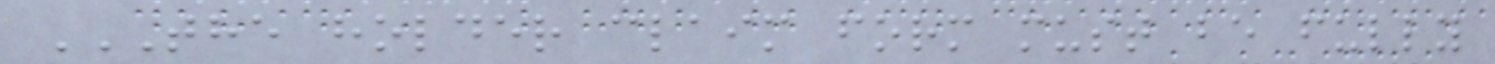THE HOLDER CLAIM FORM MUST BE FULLY
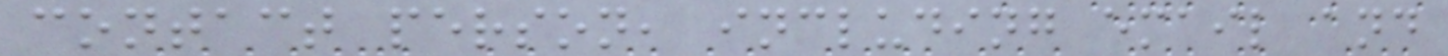contact person, including email and
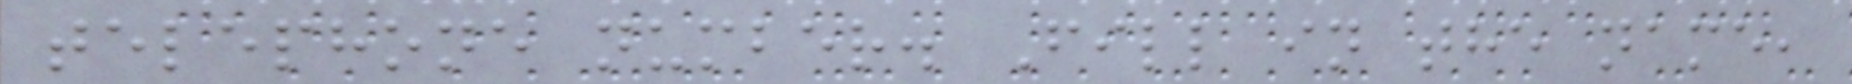telephone number. Fill in the name,
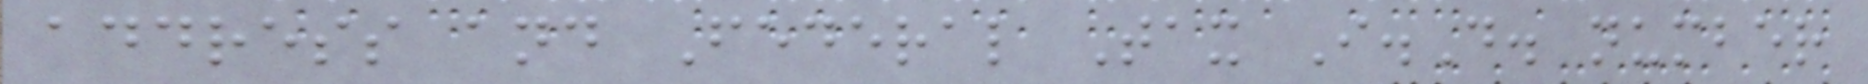address and Federal Tax I.D. number
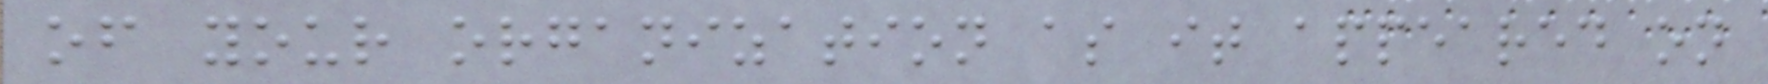of your organization as it appeared on
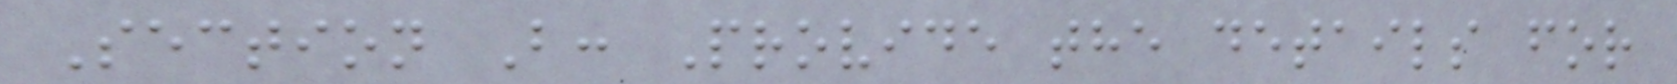Section B: Provide the details for
